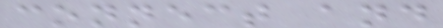connect and
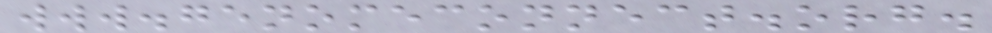www.genomeconnect.org.
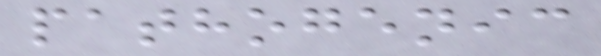pathogenic
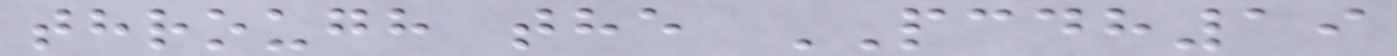through the PCDH19
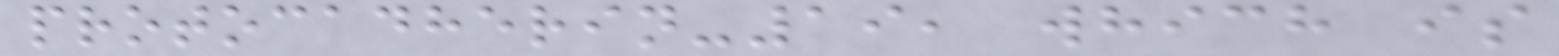protocadherin-19, which is
